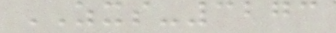ZXS-3273
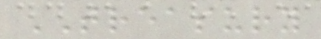TREASURY
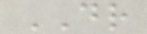DR
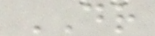DR
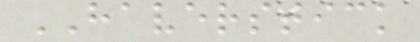HAVERSTICK
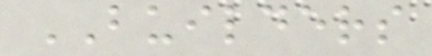BUILDERS
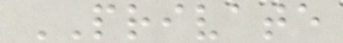PRIVATE
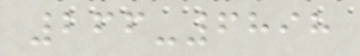266-6898
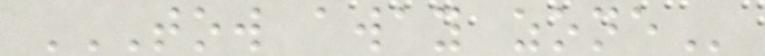TOW AWAY ZONE
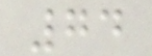74
